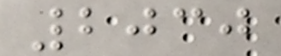2030
